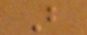B
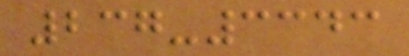237-3343
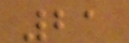21
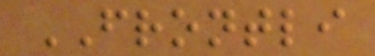FRONTLI
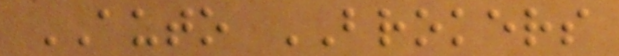AUTO BROKERS
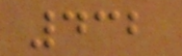432
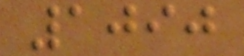1090
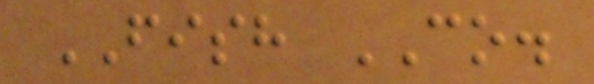FISH CO.
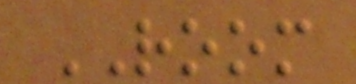ROOM
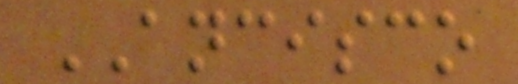ANCISCO
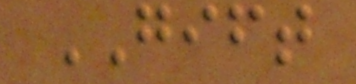GIFT
